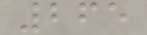265
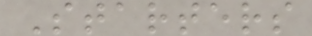Starters
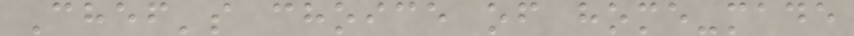Chef's choice of home-made
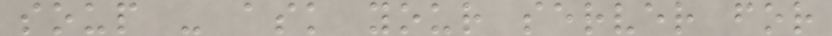soup - ask your server for
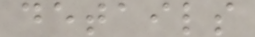details
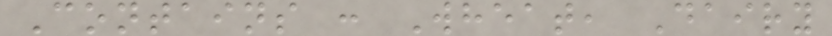Contains : Wheat, Dairy
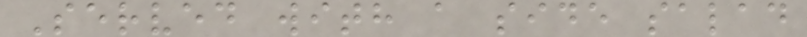Served with a side salad
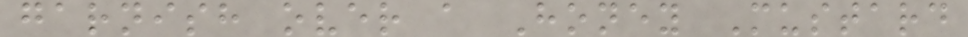garnish over a Honey Mustard
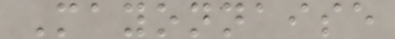Mayonnaise
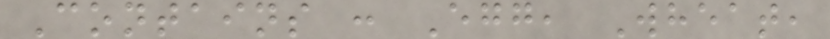Contains : Egg, Wheat,
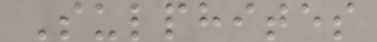Sulphites
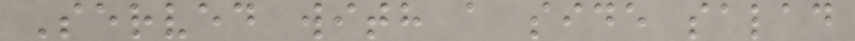Served with a side salad
